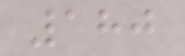180
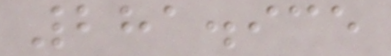281.935
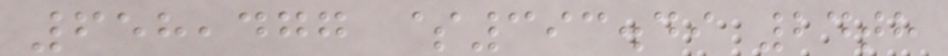658,477 $393.49 24th
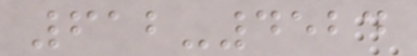612-4524
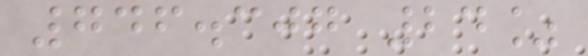746.307 24%
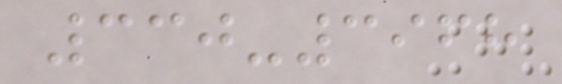330-3968
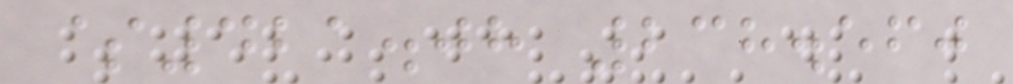$421.08 238.560
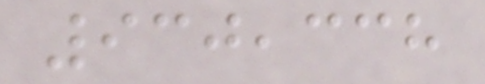930,338
